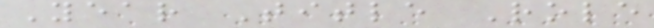Year Title Role
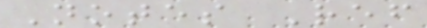Notes Ref
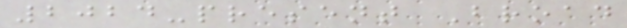2024-present Broad
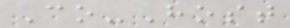Co-Host
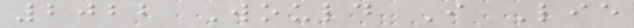2022 Would I Lie
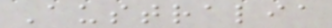Australia
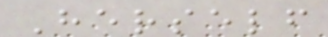Herself
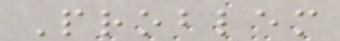Problem
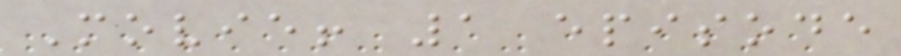Movie! 1 episode
